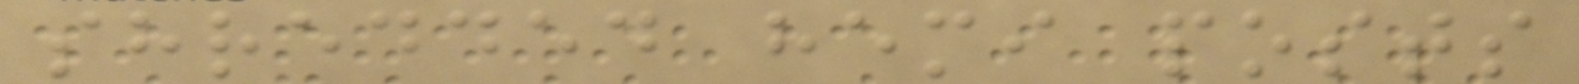shredded hemi posts
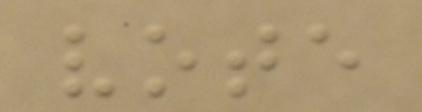vote
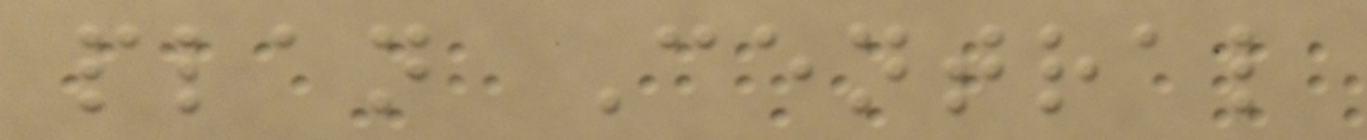plan Central
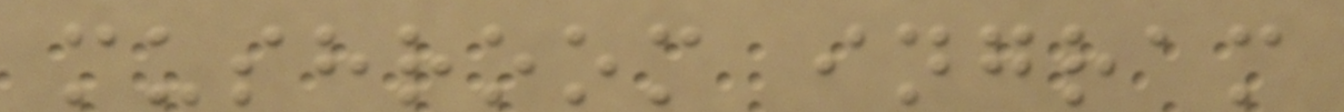mushroom ingram
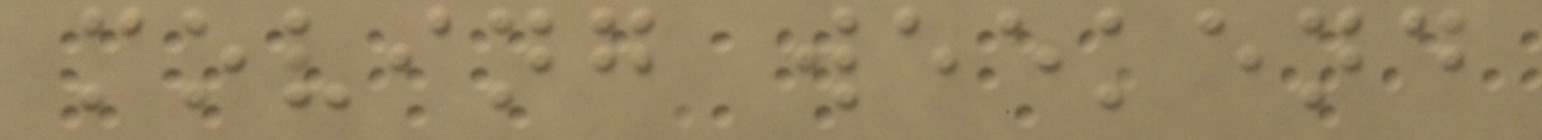moving weekend
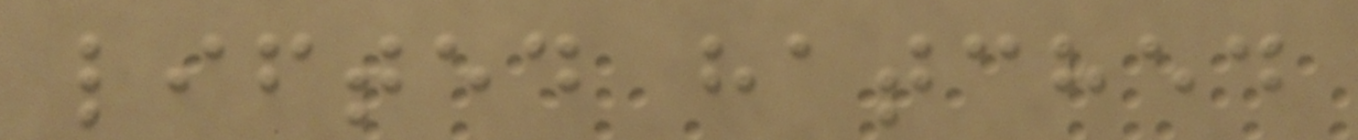lifted hatched
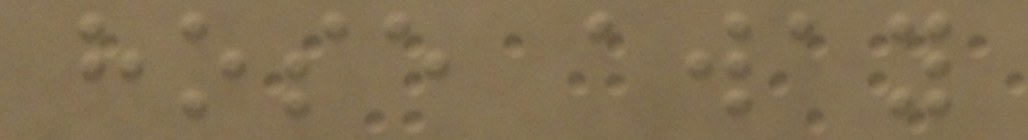hose away
